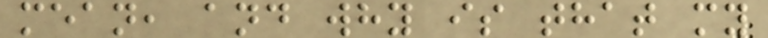mean, and why is that my
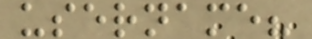username?
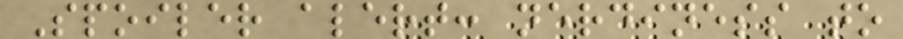Spoiler alert: nerdiness to
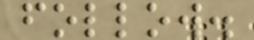follow.
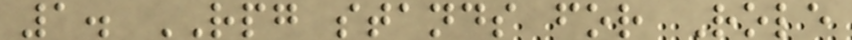1. RPG stands for Role
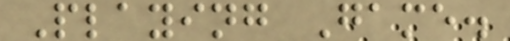Playing Game.
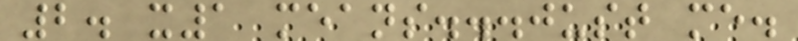2. x1 means...just me.
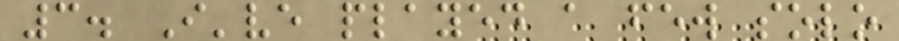3. I've played a few solo
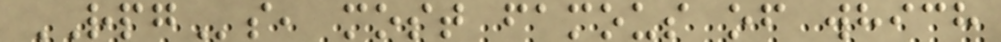RPGs, most famous of which
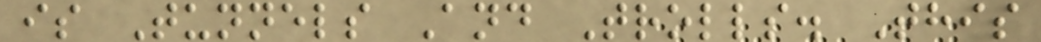is Tunnels And Trolls. This
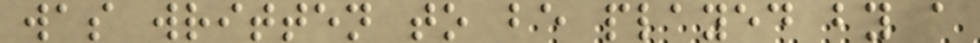was written to be played by a
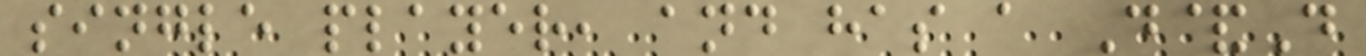single player, and has a D&D
